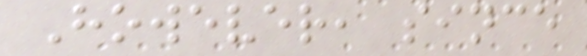However, since
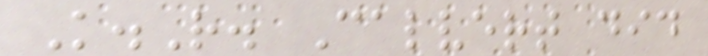K.R. Calvert did
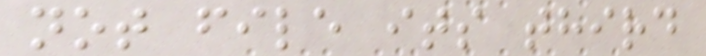not file its third
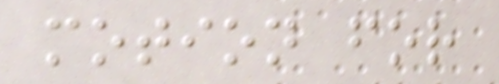motion for
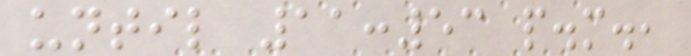until 11:53 p.m.,
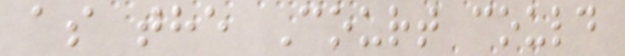as the Court could
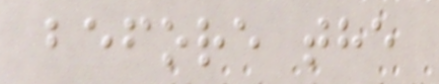before the
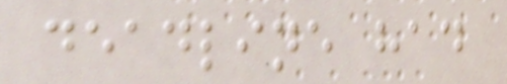deadline had
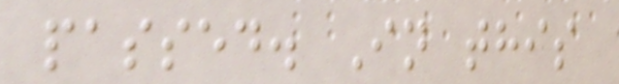passed. In this
